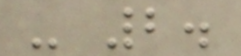- 2.
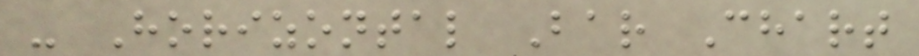- Horizontal Bar Chart
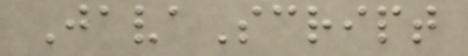JavaScript
